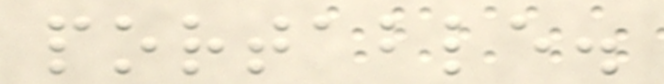portable.
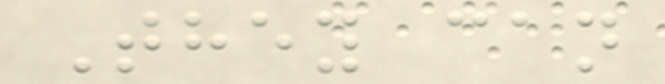They can
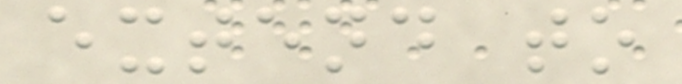extend to
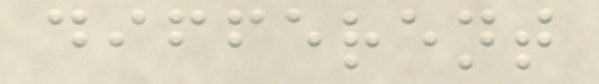different
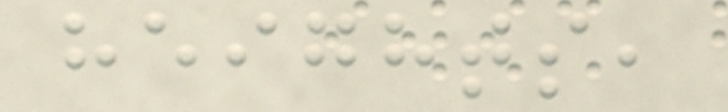heights,
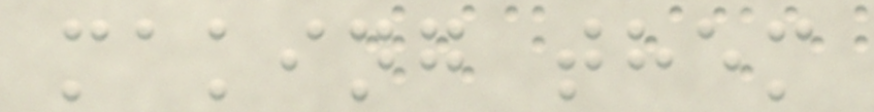making them
